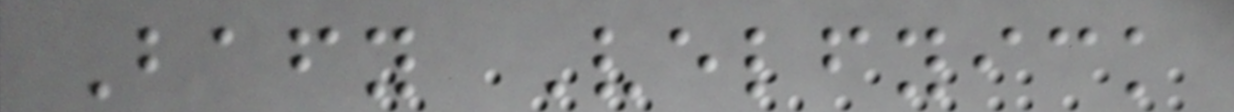Bafy Velfyick
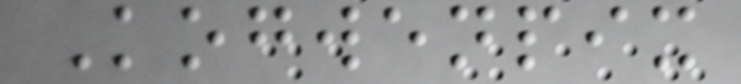Kogwenpix
